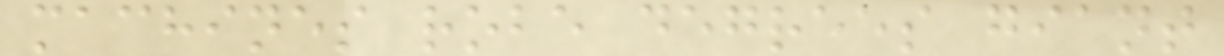machines robe degrees giant
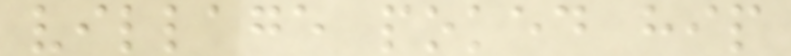village poked hip
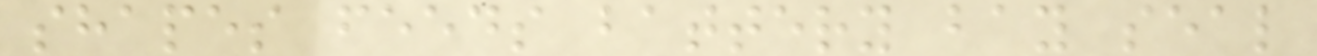shapes feeds battery bay seal
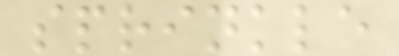sprinkle
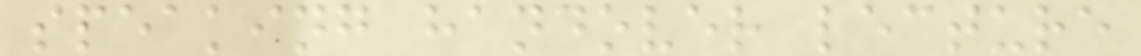speaking handover lecture
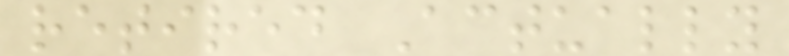retired Actually
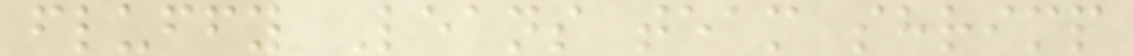fluffy Leans team shrimp
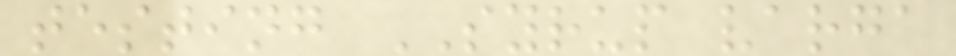testing SYRUP varga
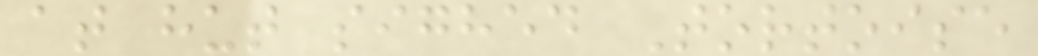at hut sighed Tortoise
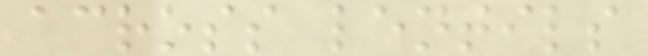across lentils
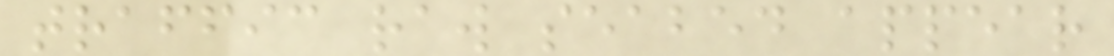traffic raw seabed appear
